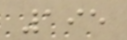195
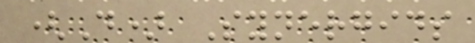(D) Synergids
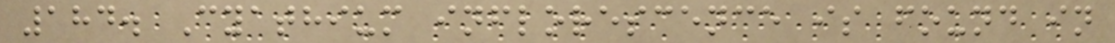184. Cyathium inflorescence is found in
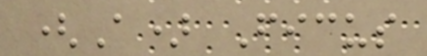(A) Ficus
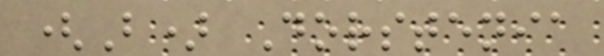(B) Dorstenia
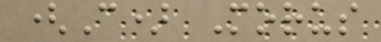(C) Morus
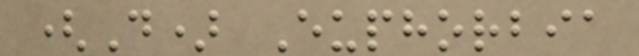(D) Euphorbia
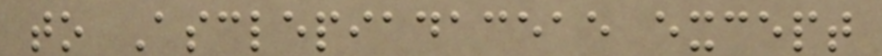to Asclepiadaceae except
